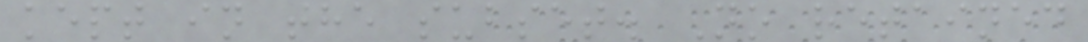kept in the subset. No retained
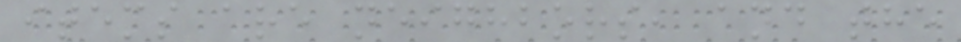items are neighbors, and the
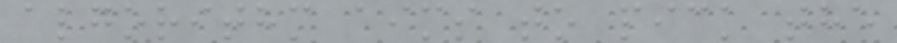algorithm aims to pick the
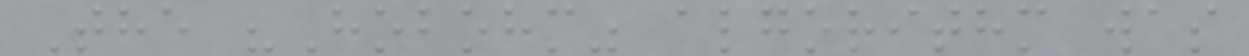The "Hobohm" algorithm was
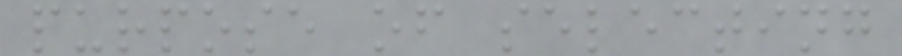purpose of selecting
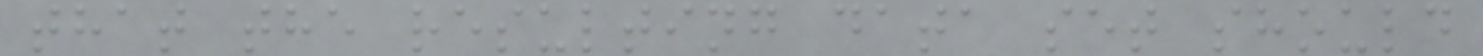that the resulting data set should
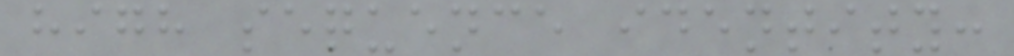high sequence identity:
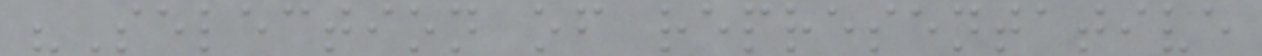"Selection of representative
